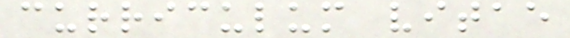curriculum vitae
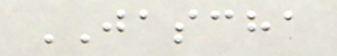JASCHA
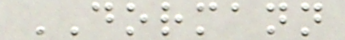DORMANN
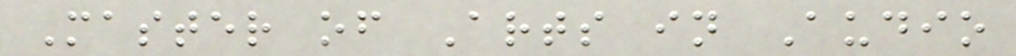Master of Arts in Audio
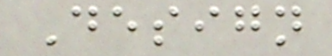Design
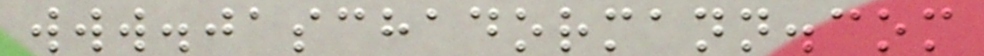www.jaschadormann.com
